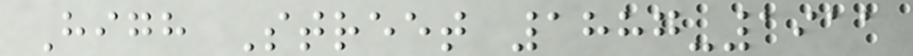High Street 1887-1911
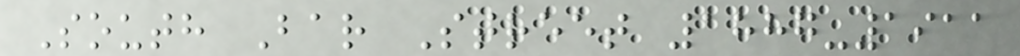South Bar Street 1887-1911
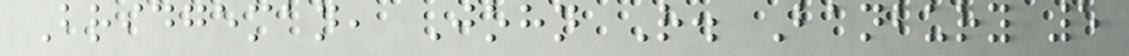Bridgeman, John R. Banbury 5
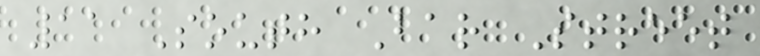11 South Bar Street
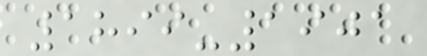1899-1901
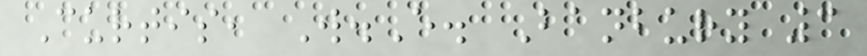Curtis, W.E. Banbury 3
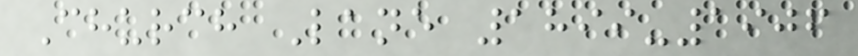Church Lane 1899-1906
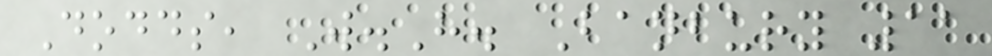Dodds, W.H. Banbury 11
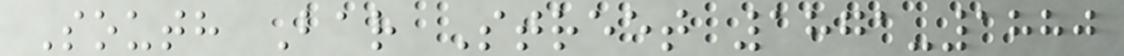South Bar Street 1871-1880
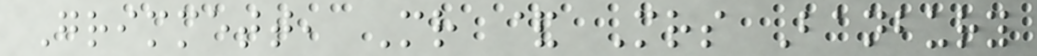Grimmett, Mr & Mrs Banbury
